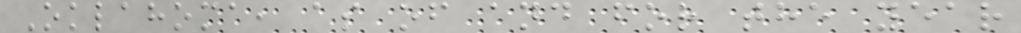Oklahoma, as of and for the year
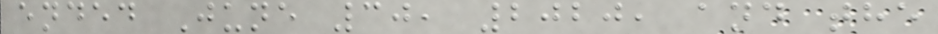ended June 30, 2020, and the
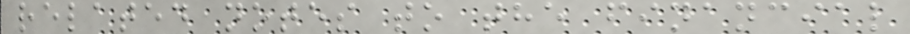related notes to the financial
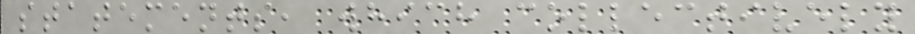statements, which collectively
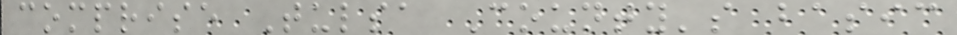comprise Tulsa County's basic
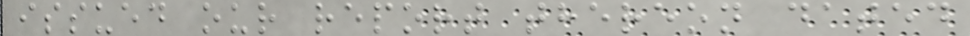issued our report thereon dated
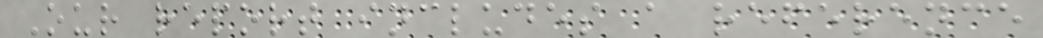Our report includes a reference
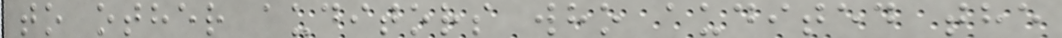to other auditors who audited the
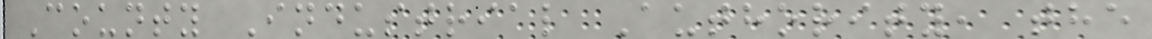County Industrial Authority, the
